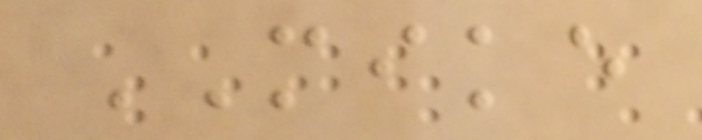MIKE
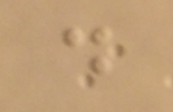d
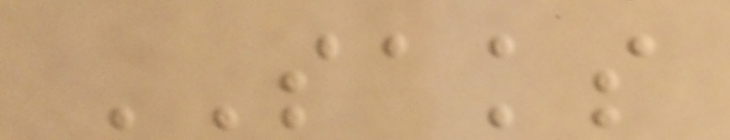SAKS
